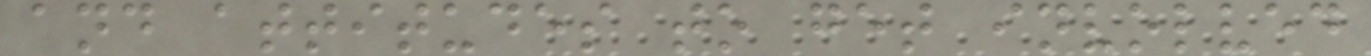and attitudes to get involved
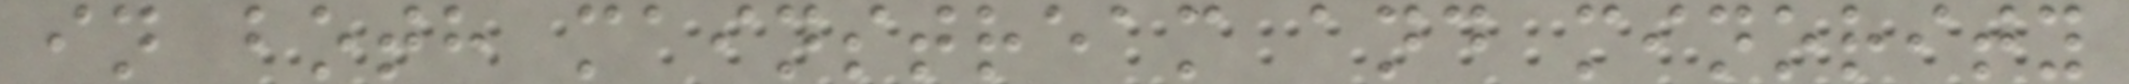in both mainstream and minority
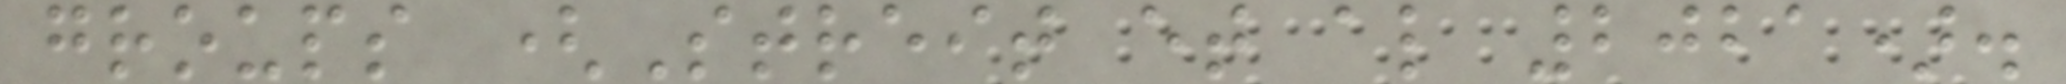groups (Streit et al 2021).
